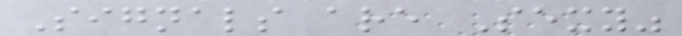Signals are Sexy"
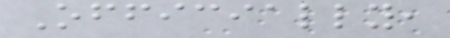Officially,
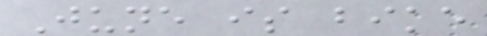June is bike
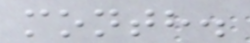month.
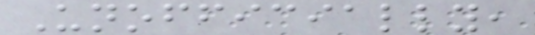Unofficially,
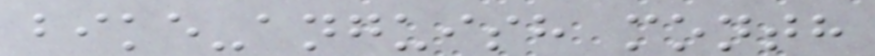bike-anguish month
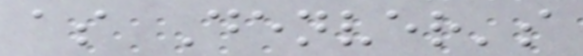as Denver's
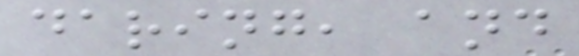daring, and
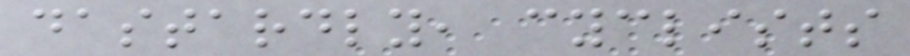dastardly, cyclists
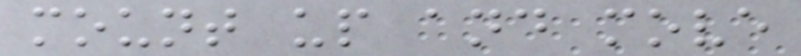mount up and move
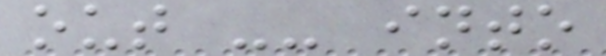out -- into
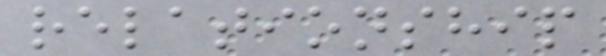relationship
